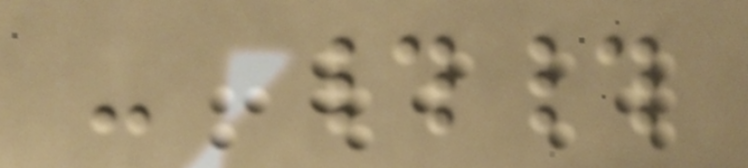- ##
